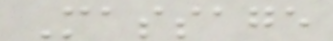Massage
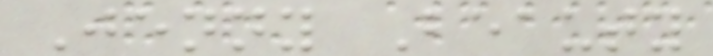Jenny Beauty
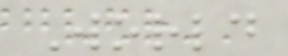World
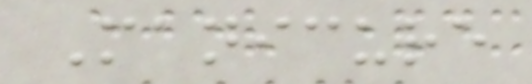Manicure
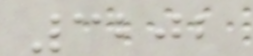3202
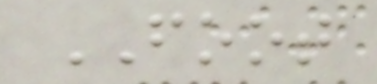FOOT
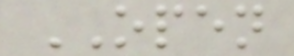OPEN
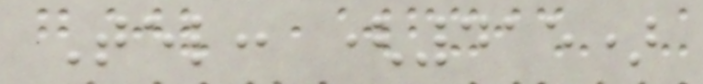Tel: (415)
